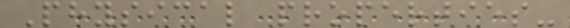Physical properties-
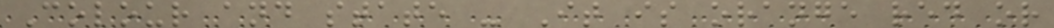Colour and state - It is orange red or
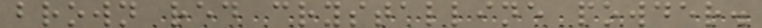brown red crystalline powder.
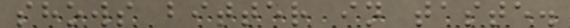shows bitter in taste.
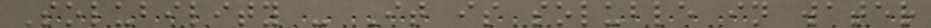Solubility - It is soluble in water
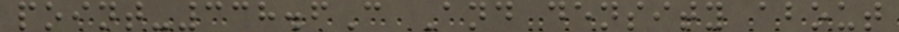point-338.6C And density about
